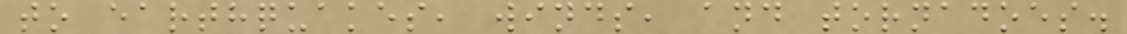to earthquakes, winds, and tornadoes.
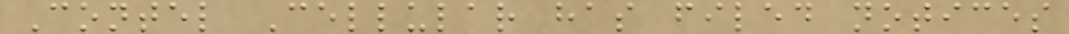Contel Cellular has filed notices
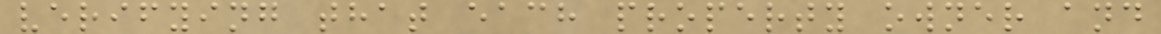verifying that each property owner and
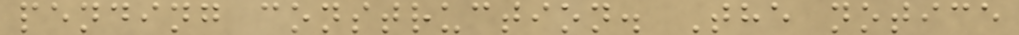pending construction. The notice
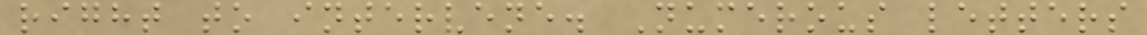right to intervene. Numerous letters
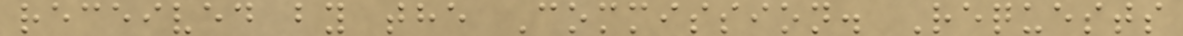received by the Commission. Requests
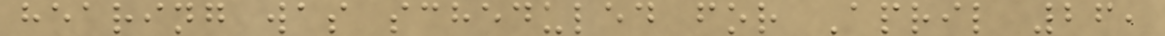hearing was scheduled for April 26,
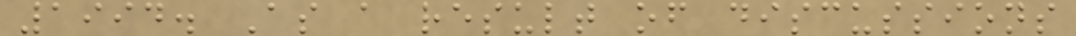1994. As a result of discussions
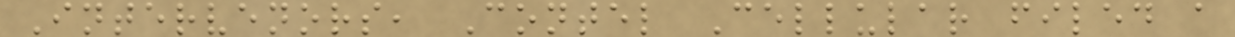Intervenors, Contel Cellular filed a
